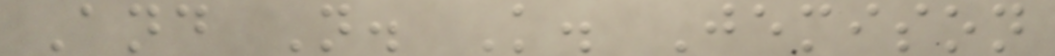And N. K. Jemison
